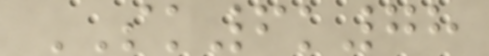SK6k78
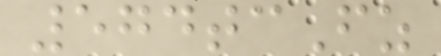574tcFz
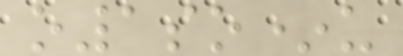o1so*u
